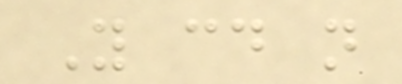You could not
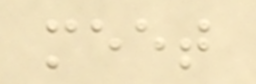meet
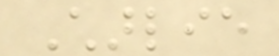Charlie
